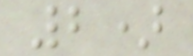2)
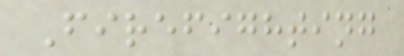Firefighting
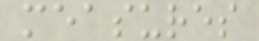measures
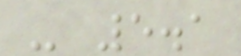- 5.1
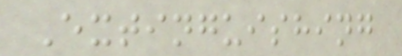Extinguishing
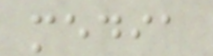media
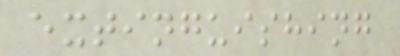extinguishing
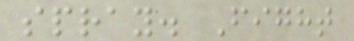spray. Fight
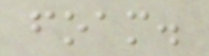foam.
